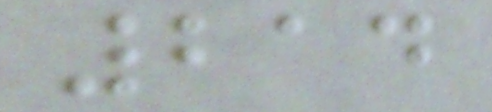214
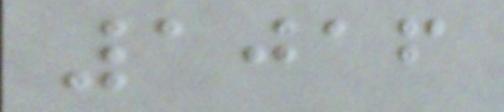1016
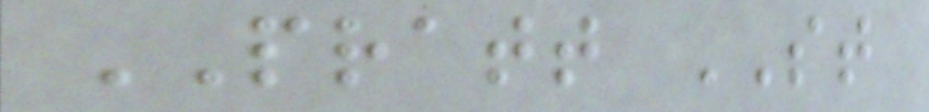PRATT ST
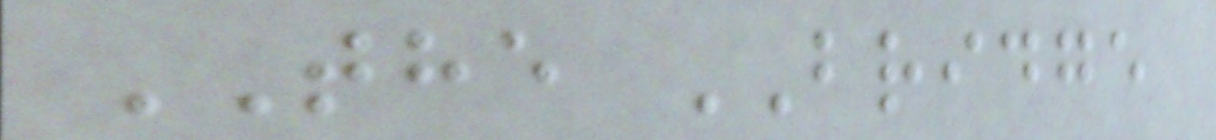THE BRIDGE
